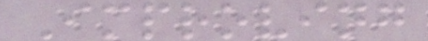Improving
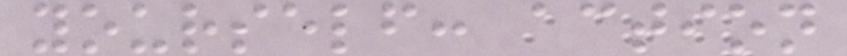yourself: action
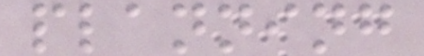planning
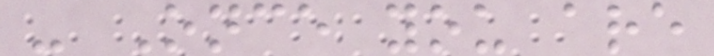- Once you are
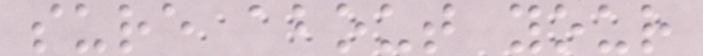sure about your
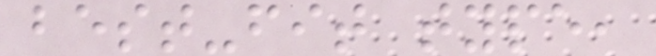best-fit type,
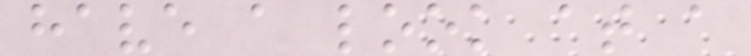have a look at a
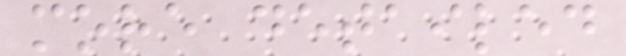more detailed
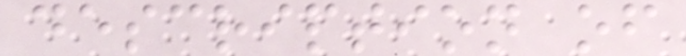description of
